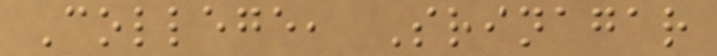College, Srinagar
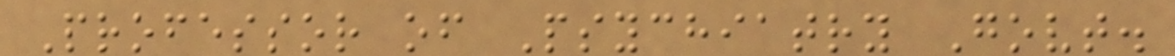Professor of Psychiatry Govt.
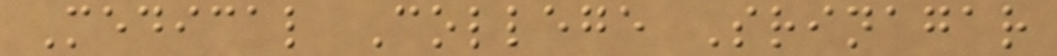Medical College Srinagar
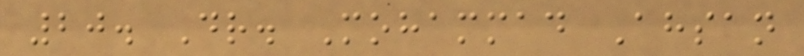20. Dr. Mohammad Ahsan
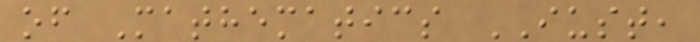of Mathematics IUST,
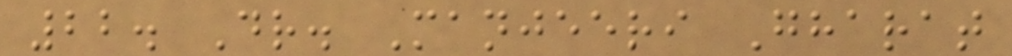22. Dr. Manjeeri Gharat
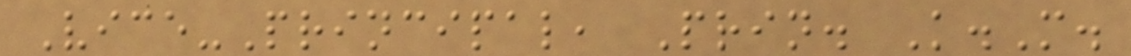Vice-Principal, Prin. K.M.
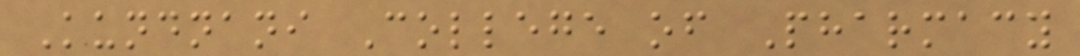Kundnani College of Pharmacy
